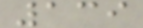139
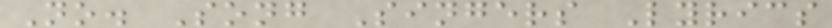No. Song Singers Lyrics
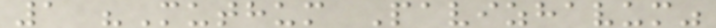1 "Muthum Pavizhavum"
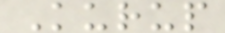Kurup
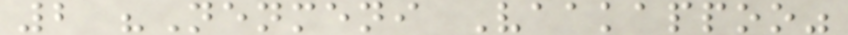2 "Nenmeni Vaakappoo"
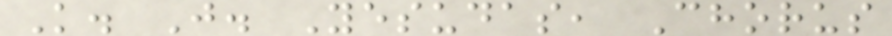K. J. Yesudas, Chorus
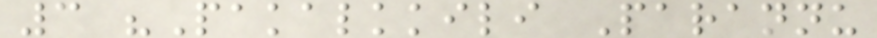3 "Pakalkkili Parannu
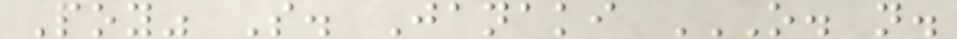Poy" S. Janaki O. N.
